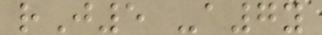rJ5 -a7y
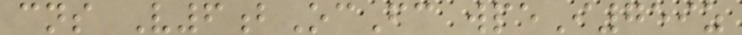cns V6bOcFc wpeI759z
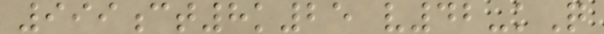999ct8k25 v42-kQ
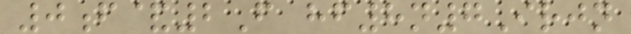0f&2F hf8n7Irjn
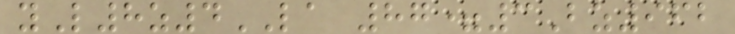yL8z4LA 87=3Bz962
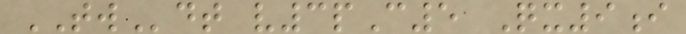TWdt v3pC5 Qx9i
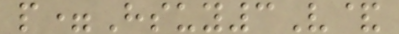p=Hsuy3V&
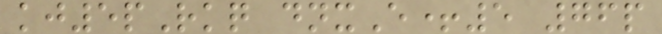kj5pRkq dnxE+5 76p
